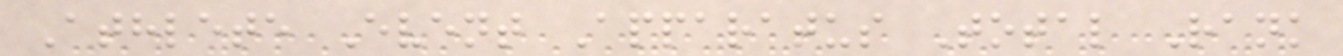Athlete Event Apparatus Total Rank
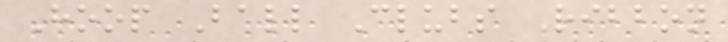Hoop Ball Clubs Ribbon
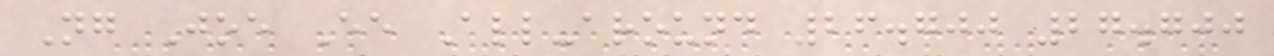Ng Joe Ee All-around 26.700 27.700
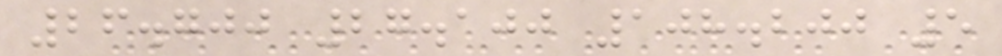26.700 27.100 108.200 5
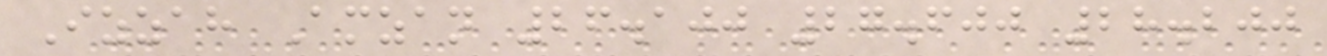Izzah Amzan 26.100 27.600 28.200
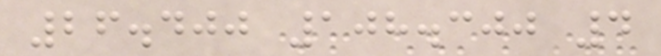26.400 108.300 4
